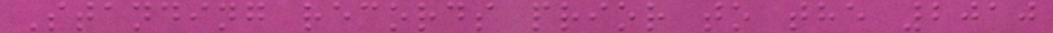Standing records prior to the 2010
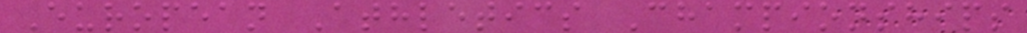European Athletics Championships
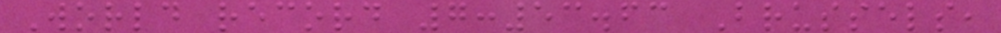World record 7:53.63 Brussels,
